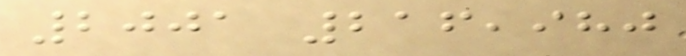2001 216,980
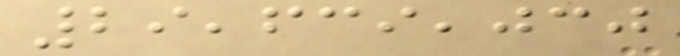29,639,030
